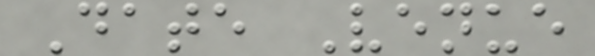Date Venue
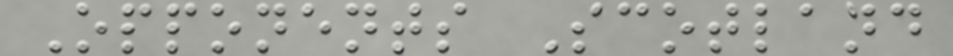Opponents Scotland
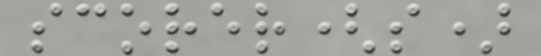scorer(s)
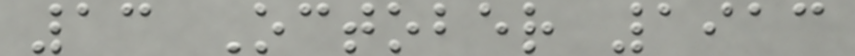13 October 1913
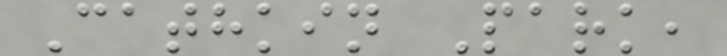Cathkin Park,
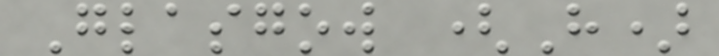Glasgow (H)
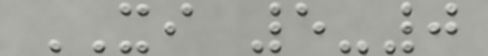XI 5-0
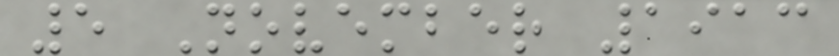5 November 1913
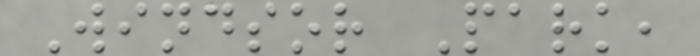Windsor Park,
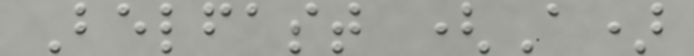Belfast (A)
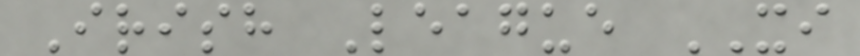Irish League XI
